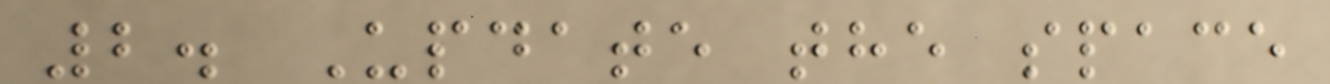2. Update the space
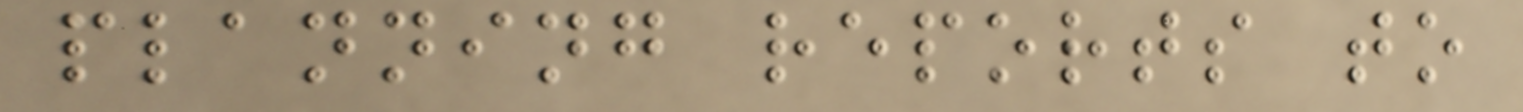planning reports to
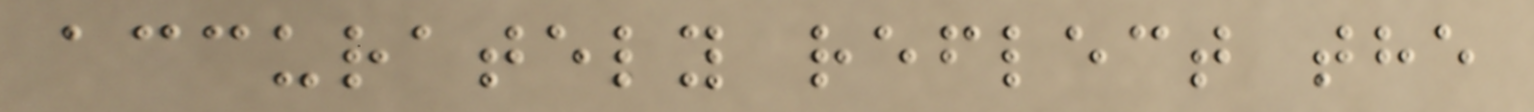accurately reflect the
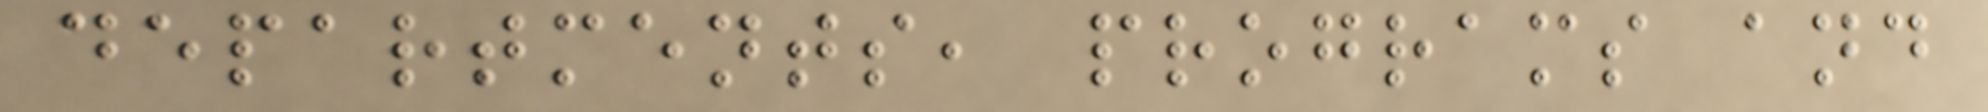departments, programs and
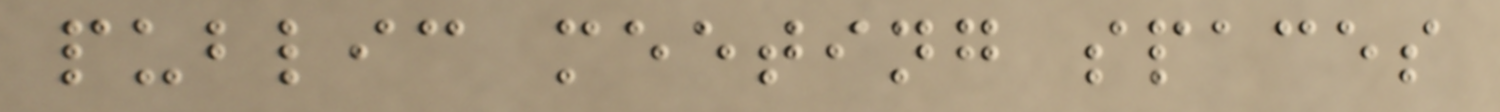public meeting spaces
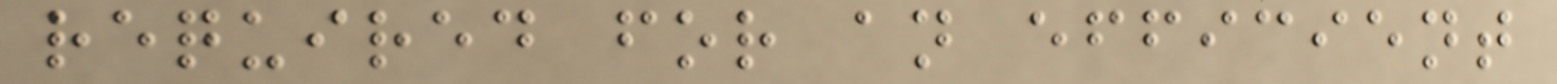required for an efficient
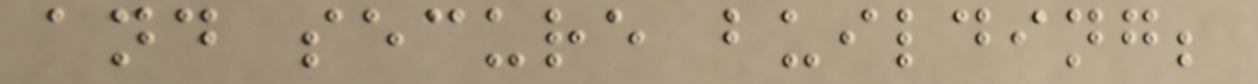and secure building;
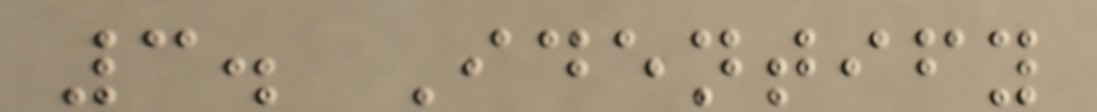3. Identify
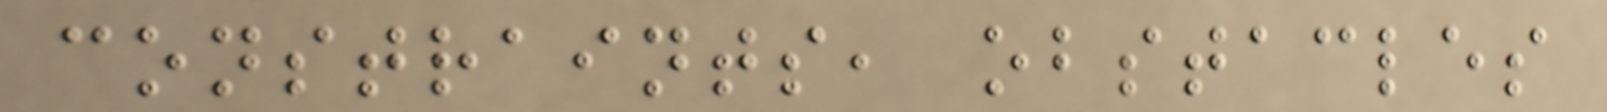constraints, obstacles
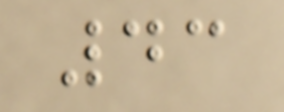43
